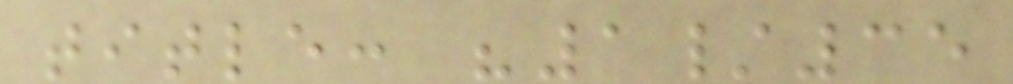title: "1/35
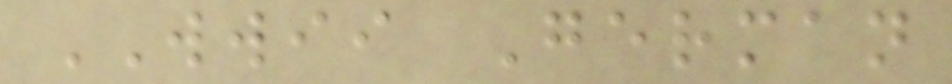WWII German
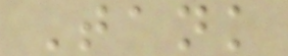Tank
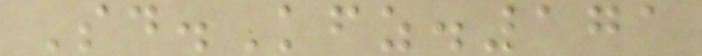Sd.Kfz.171
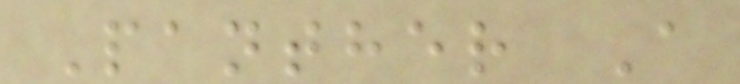Panther A
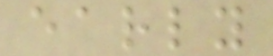early
